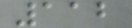112
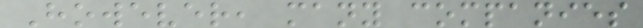However, many companies
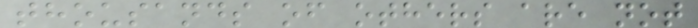thousands of others are not
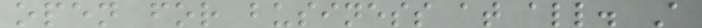open for business at all. A
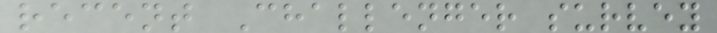recent Challenger survey
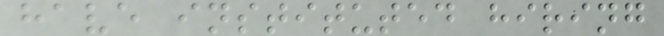have instituted hiring
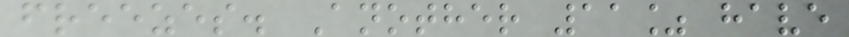freezes. Another 11% have
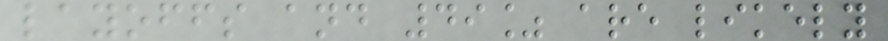layoffs and 49% are likely
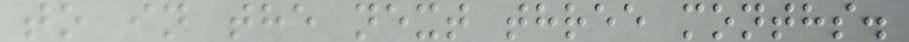to in the next three months.
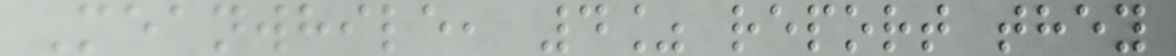Meanwhile, 4% report they
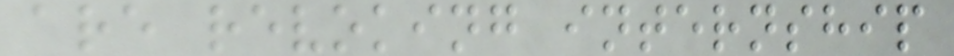are revoking internship
